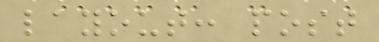layout: post
